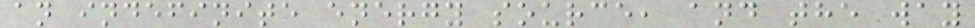an indefinite energy source, and the way
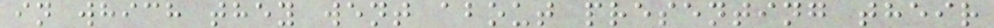in which they went about presenting their
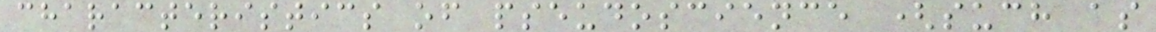characteristics of pseudoscience (such as
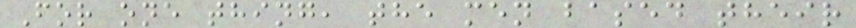For one thing, the men based their
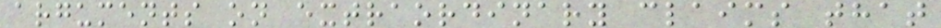arguments on extraordinary claims that
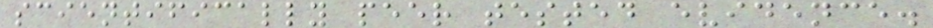scientifically peer tested evidence.
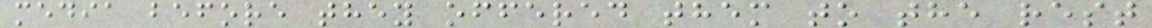media before they offered them to the rest
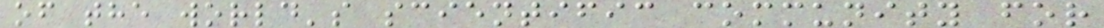of the world's scientific community for
